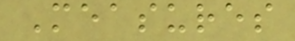Measures
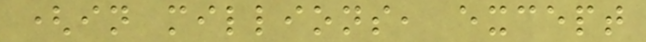(in millions, except
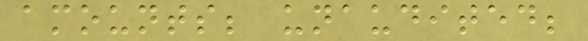amounts; unaudited;
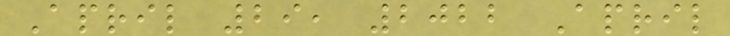April 29, 2022 April
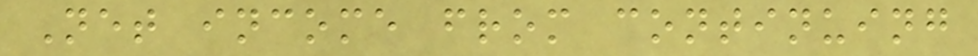Net income from continuing
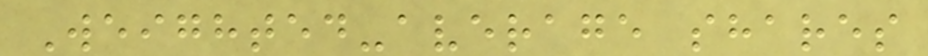Weighted-average shares
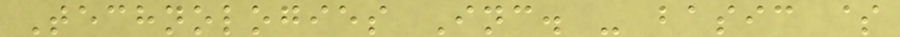Technologies Inc. - basic $
